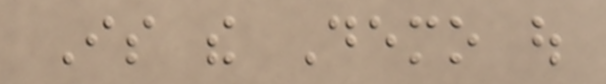Is the Demo out
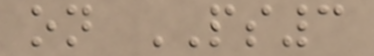on PS3
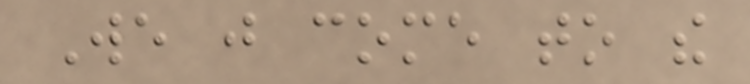We just come to the
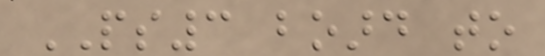PS3 board to
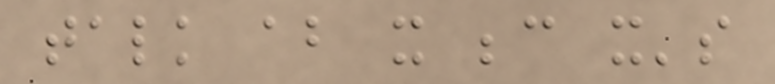talk about it because it's
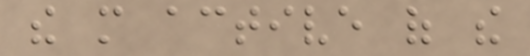the more active of the
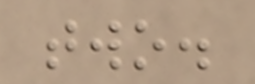two.
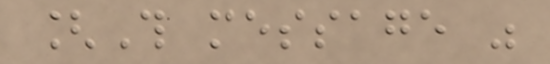[This message was
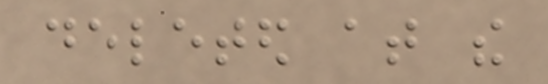deleted at the
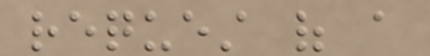request of a
